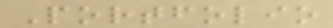Portfolio
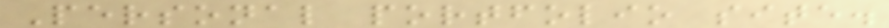Personal portfolio site.
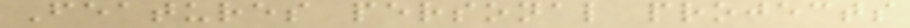Features personal projects
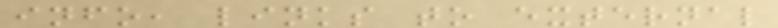info, links to external
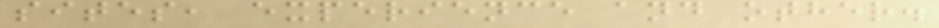sites, experience and other.
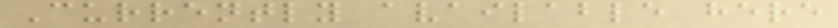Currently available here
